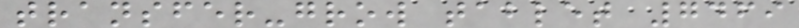transfer-grow tablet 7469
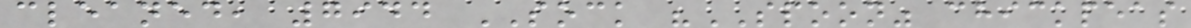cleaned, 7944 SOCK "SPOON" chickpeas
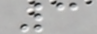3
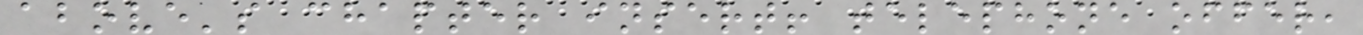above's chapter insert! telephone offer,
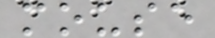mouse
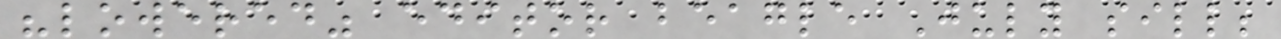"lowered" editor beagle July sill;
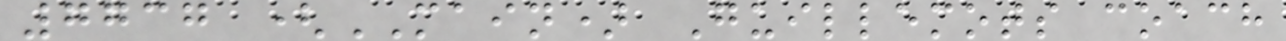7737 (MAIN) Guillemots coach
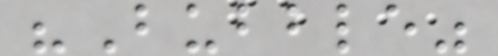"Bubble"
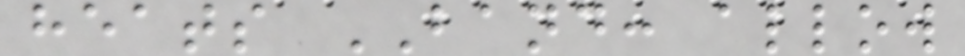heats BAND: allow
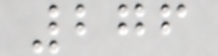276
